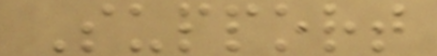Support
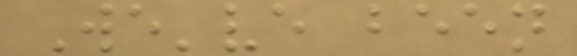We've been
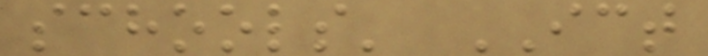schools' ICT
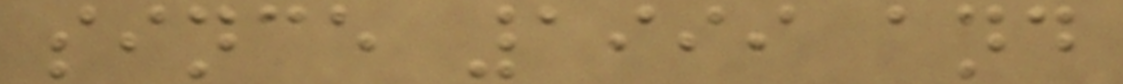since 1999 and
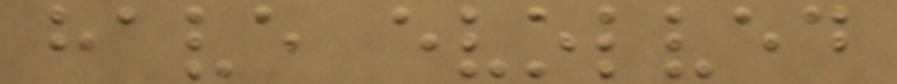have evolved
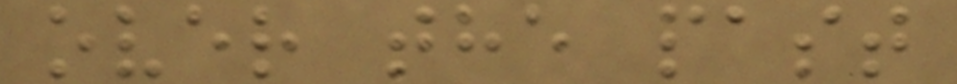over the past
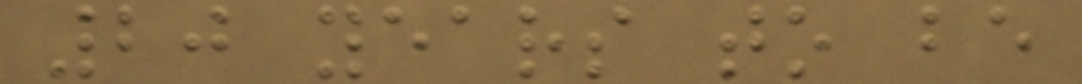20 years to be
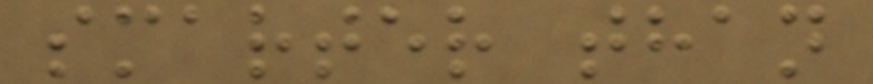smarter than
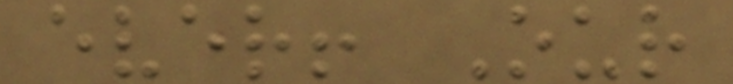ever! Our
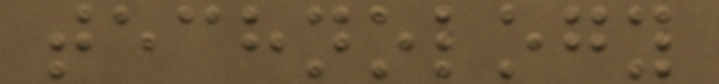technology
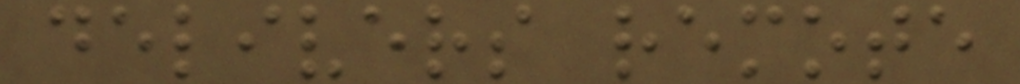delivers remote
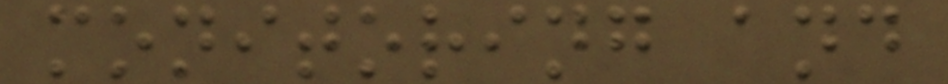monitoring and
